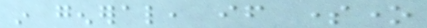in general, if someone
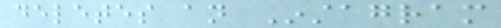deletes an Instagram
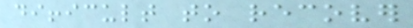difficult to recover
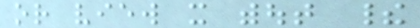or view it without their
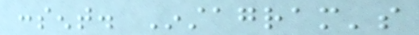consent. Instagram's
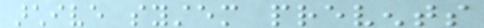archive system prevents
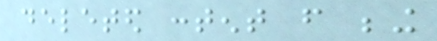deleted content from being
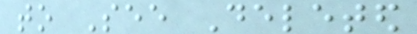to See Deleted
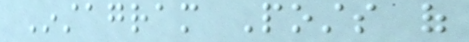Instagram Posts of
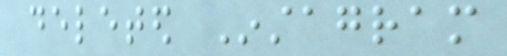deleted Instagram
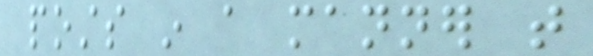posts in a manner that
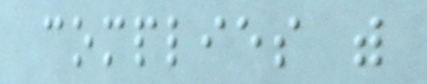complies with
